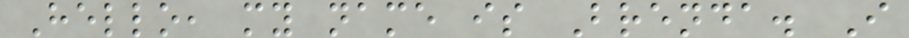Hello, my name is Brenda. I
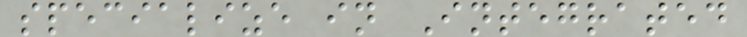specialize in Integrated
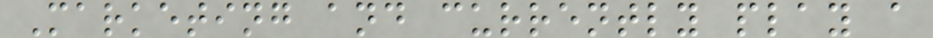Marketing and currently play a
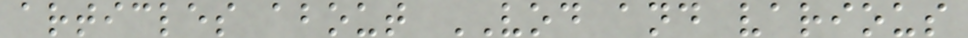articles about VOD and various
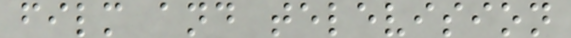film and television
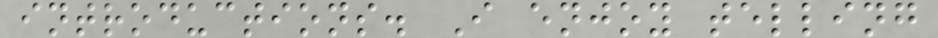introductions. I enjoy telling
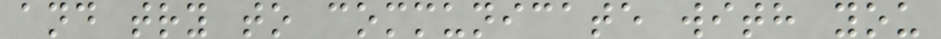and try to communicate with you
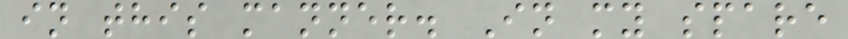in this manner. In my spare
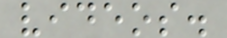videos.
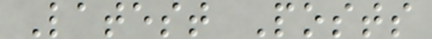Latest Posts
